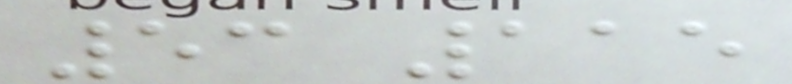53 115
